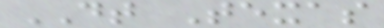DT Texas
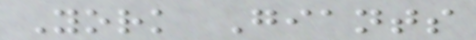York Giants
